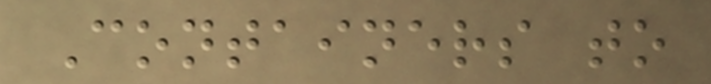Containers to
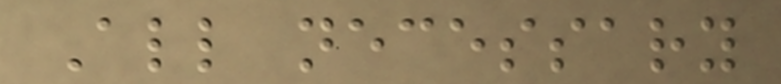All necessary
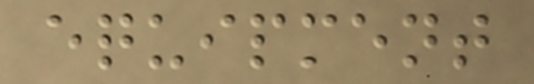equipment
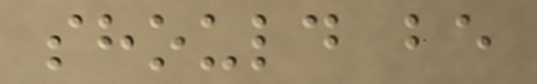should be
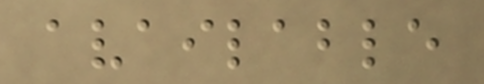available
